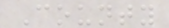County
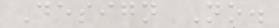Design No.
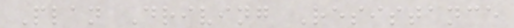Plan Driving Resistance
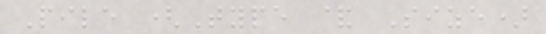Pile (Type & Size)
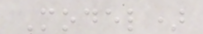Model)
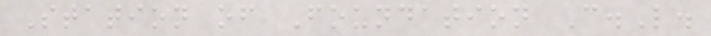Station of Foundation C.L.
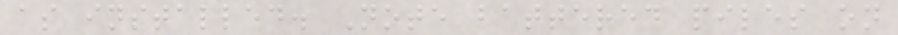as installed. Note battered piles on
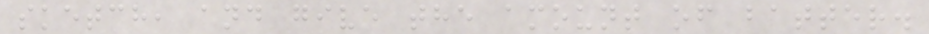sketch, and give the amount of batter.
